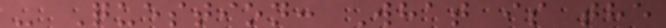- Question: What is the
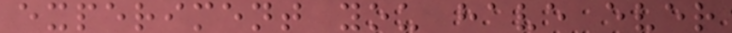experiment you have ever
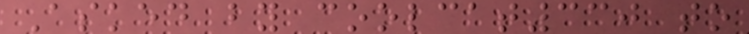Asked by coolcat330 to
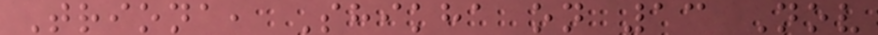Triona, Shikha on 13 Nov
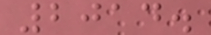2014.
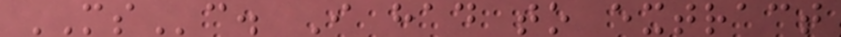MSc. I had to extract
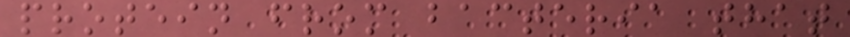protein from bacteria that
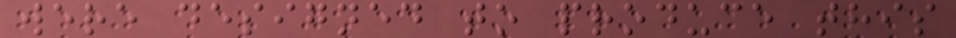were designed to produce this
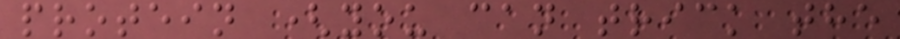protein (you can trick the
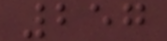257
